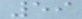59
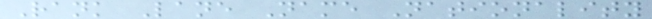Rank Lane Name Nationality
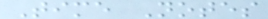Time Notes
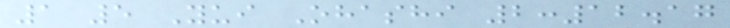1 5 Yui Ohashi 2:12.17
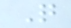Q
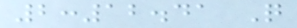2:12.41 Q
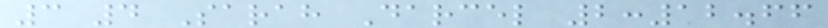3 4 Sarah Darcel 2:12.66
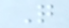Q
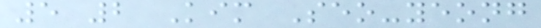5 2 Kim Seo-yeong
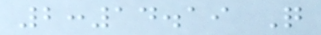2:14.19 Q
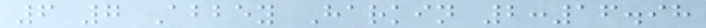6 7 Abbey Harkin 2:16.98
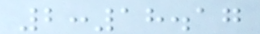2:18.17
